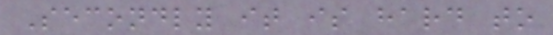Secondly it is hard to
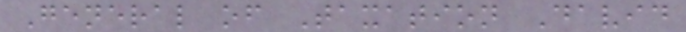General of Taxation David
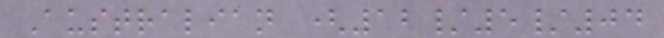Australian (12/5/04
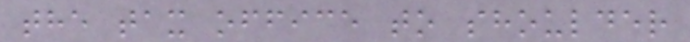the tax office to shoulder
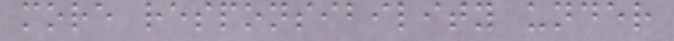more responsibility under
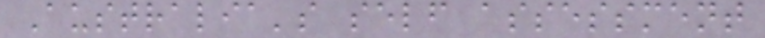Australia's self assessment
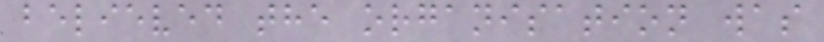believed the organisation was
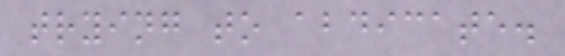trying to abdicate.
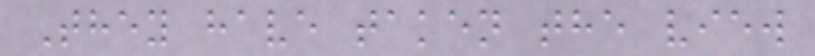They have taken the view
